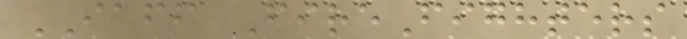IAFF FireFighters
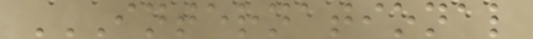INTERNATIONAL
